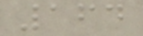164
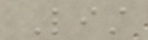List
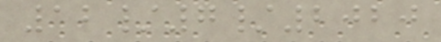12/7/2020
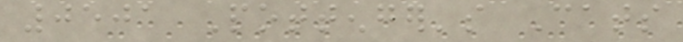0501 Pottenger's Cats
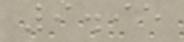9.95
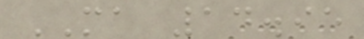MA 14.95
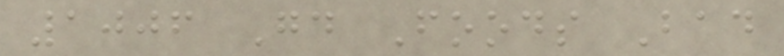1006 Good Foods Bad
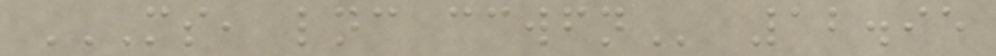MS, LNC CCWFN 12.95
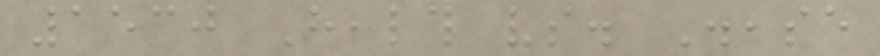1530 Health vs. Disease
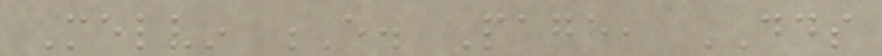Melvin E. Page, DDS
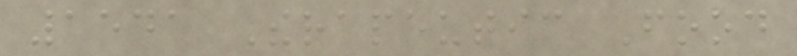1541 Therapeutic Food
